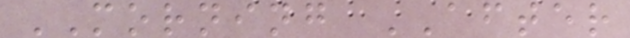MORNING AFTER
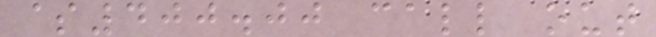$400.00 call out
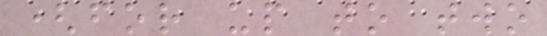(for up to two
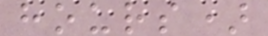hours)
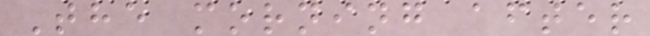The morning after
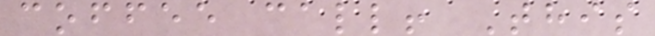coffee call! This
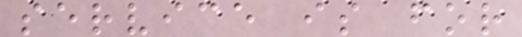service is for
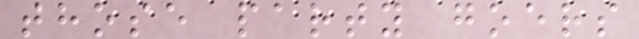those party goers
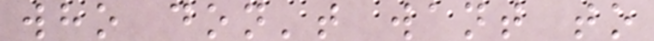who don't want to
